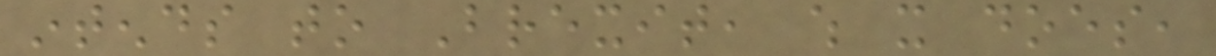intends to Brexit, which it does,
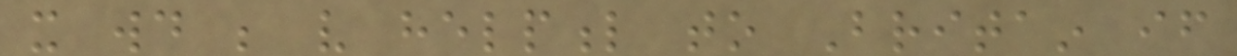it would be very helpful to Britain if
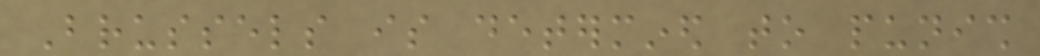Brussels is determined to punish
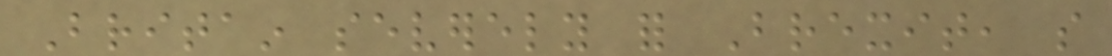Britain severely for Brexit, so
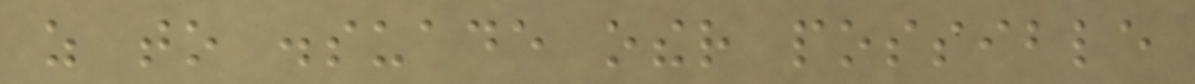as to dissuade other possible
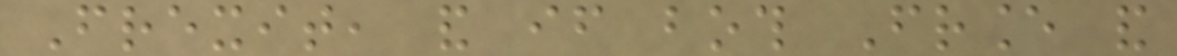Frexit, and if both France and
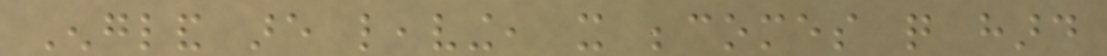England are leaving, it becomes quite hard
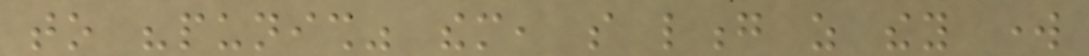to "punish" them, so long as they work
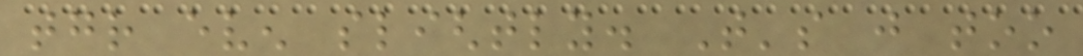together even slightly. That's just too
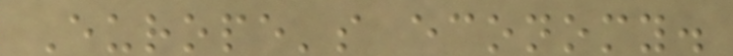Europe's economy.
